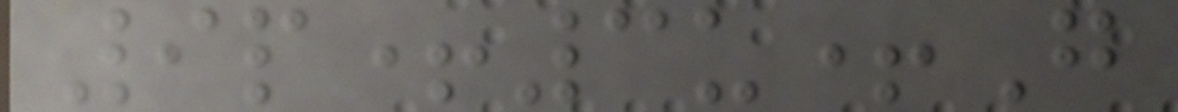9p+3u+G
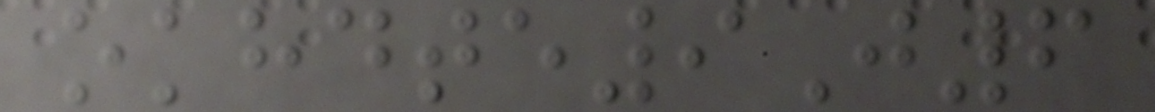okhdte9J6
